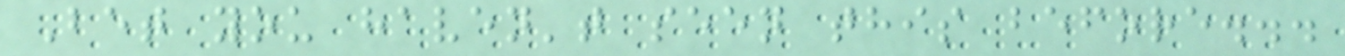Bet you haven't seen this before...
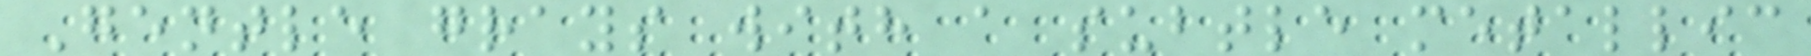Gentle grays with a subtle metallic
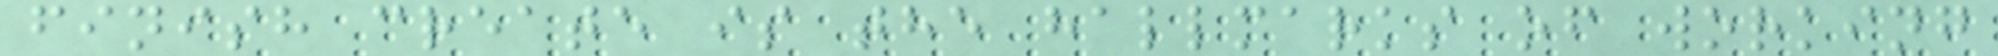finish create is the hallmarks of working
